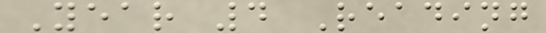Year 4 Reading
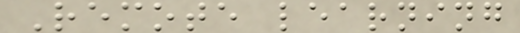Remote learning
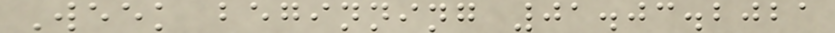Week beginning 01.03.2021
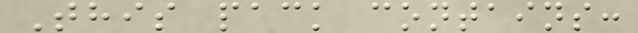This pack contains:
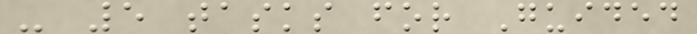- 5 tasks for Guided
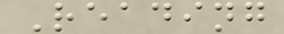Reading
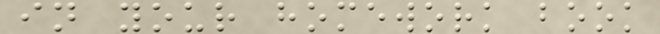in your homework book
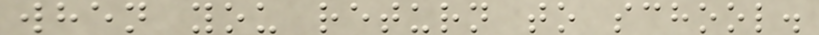when you return to school.
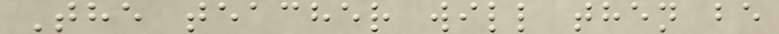The teacher will then be
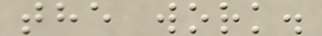the work.
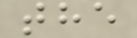the
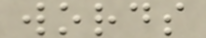words
